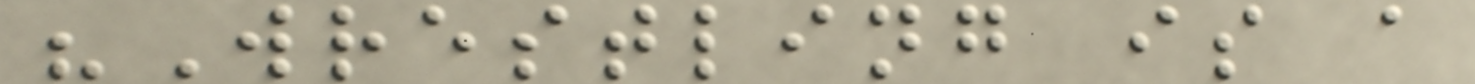"Wrestling is a
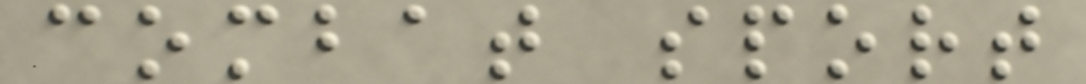combat sport
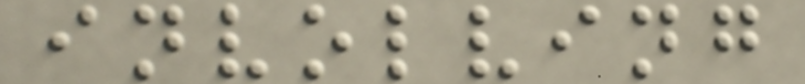involving
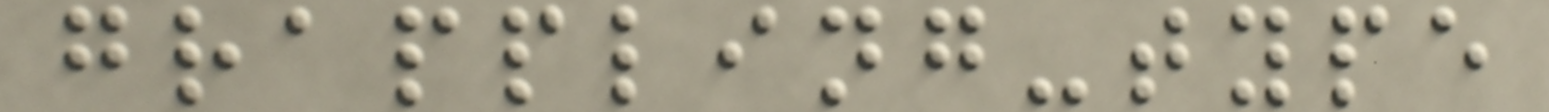grappling-type
